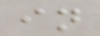in
